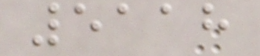5118
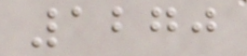1270
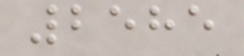2585
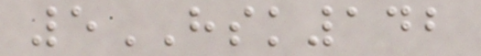5HSK142
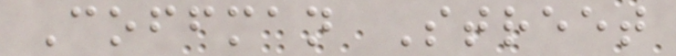Coffman Street
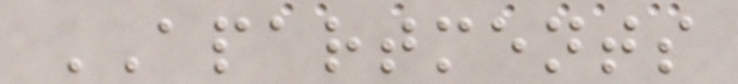APARTMENTS
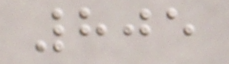805
